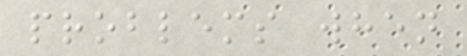problems when
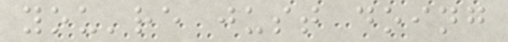you're just doing
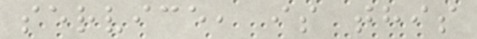service, is this
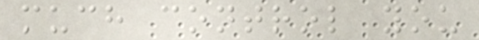much control you
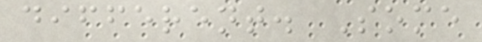different. Some
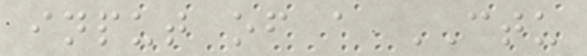input of a CTU
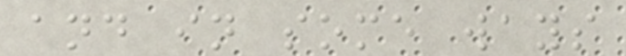and in some ways
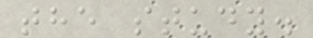the study.
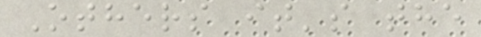Others it's the
